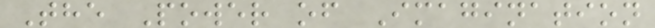The Power of Imagination
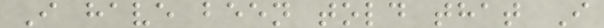I have been told that I
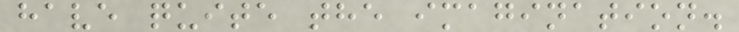have quite the imagination.
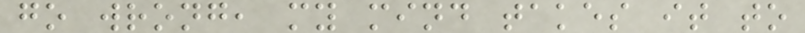go wrong, my mind takes it to
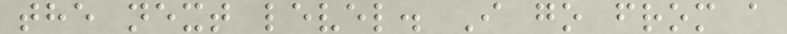the next level. I go from a
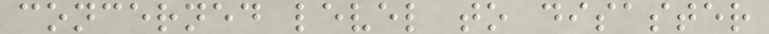concerned level to disaster
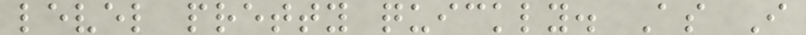level pretty quickly. As I
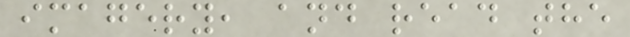imagery, and read the
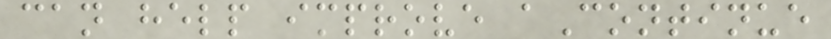can help improve aContinue
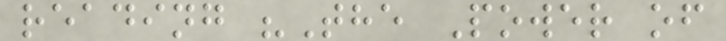reading "The Power of
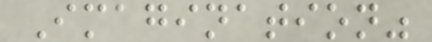Imagination"
